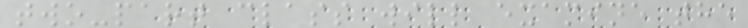two-part class will examine the
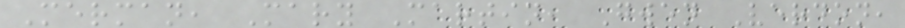Merman, Mary Martin, Gwen Verdon,
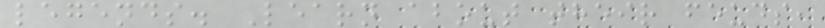legends. Learn about their feuds,
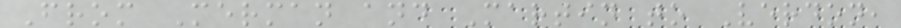From Merman and Martin to Verdon,
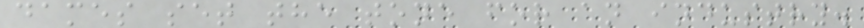dames set the tone for an industry.
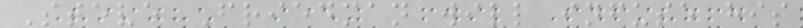Steve Friedman will infuse his
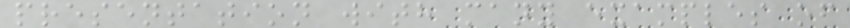presentation with many examples of
